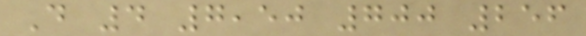D 4 7,50 700 256
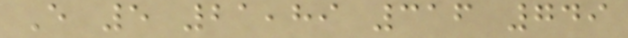E 5 21,89 316 749
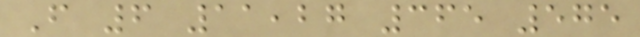F 6 11,27 365 575
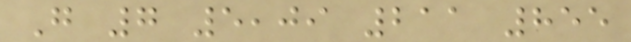G 7 5,09 211 855
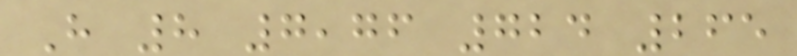H 8 7,76 724 265
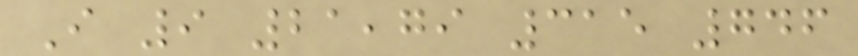I 9 21,79 315 746
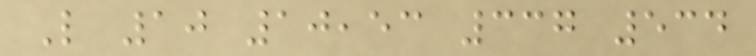L 10 10,53 337 534
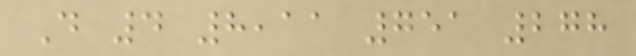D 4 8,11 751 278
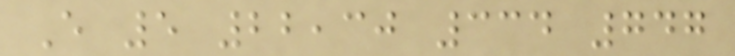E 5 22,30 334 747
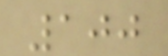100
